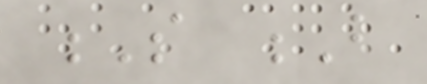S B
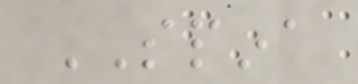SPINA
